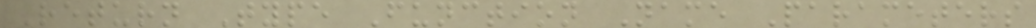Return Type Function Name Parameters
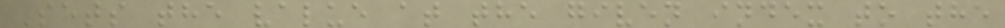Sets the value at the given index to the
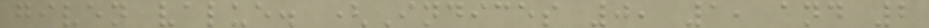given value. (Indices 0, 1, and 2
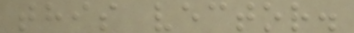this vector.
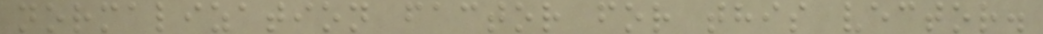normalization factor for this vector.
